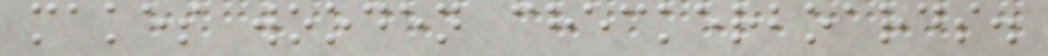makes wooden checkerboards.
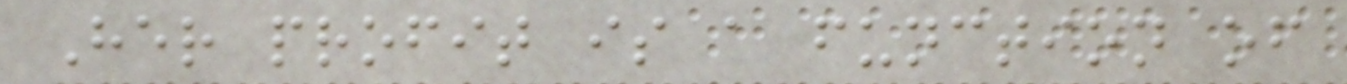Her profit is a function of
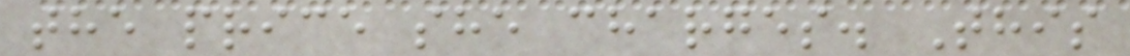the price she charges. This
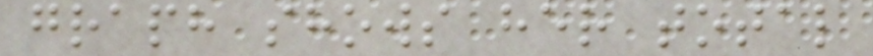graph shows her total
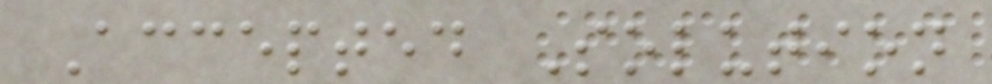Accepted Solution
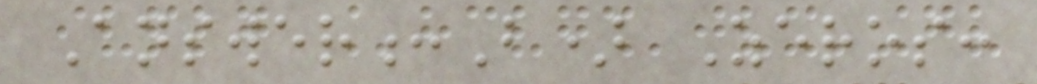Answer:B) Zeros:
